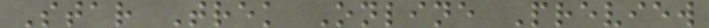Star Trek Online Preview
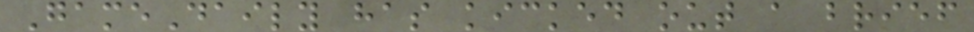GameDaily has kicked out a brief
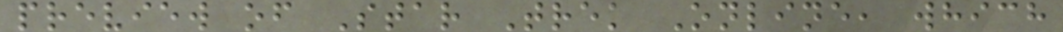preview of Star Trek Online, which
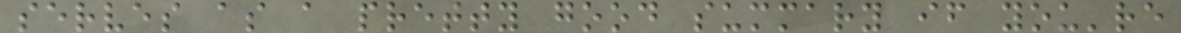serves as a pretty good summary if you're
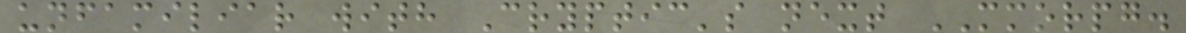unfamiliar with Cryptic's next MMORPG.
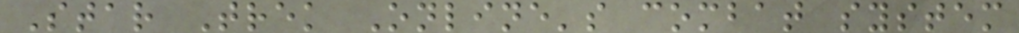Star Trek Online's combat system
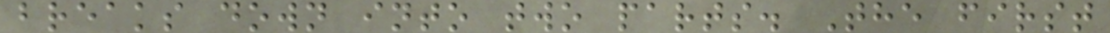breaks down into two parts. The first
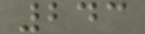243
